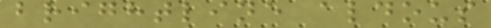brightline aldous
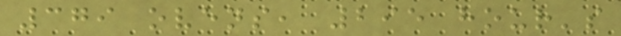379 ovens, 295 hour's
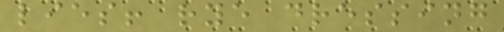lies! rye dressing
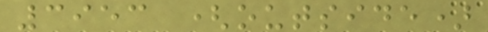3953 (outside)
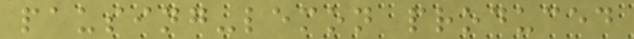pausing-lemon produced
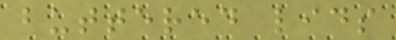buttered lids
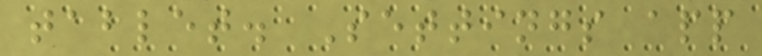tablet. Settings app
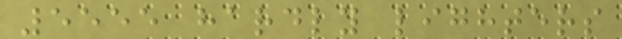5555 hardly lighters
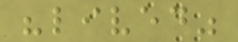"lived"
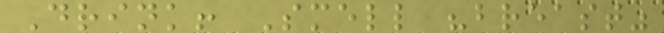Drink! Smell "breast"
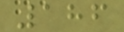186
